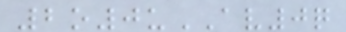2o0uAV0q
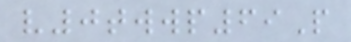v0twwp69P
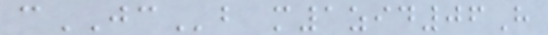cJCb m1zid06H
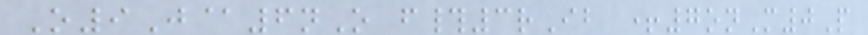O9J@6nO f#3rIb +7onM0P
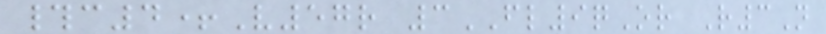#c4+V57r 3FL9qOr R3N
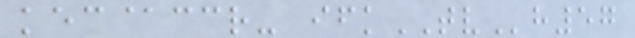kec@ccr- ifkTVh57
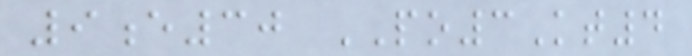9e30 PO3Kt4
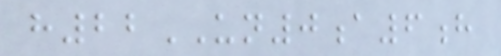h22UN0a6h
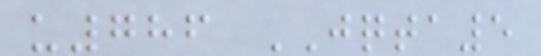u786 JQTA5
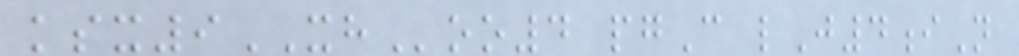ksx9XHoo4 pgC lJ4iN
